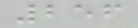256
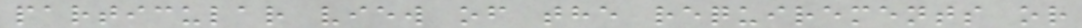particular view of the requirements or
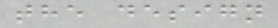the design
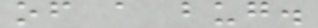of a bug.
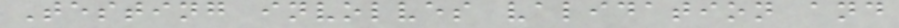Testing involves validation and
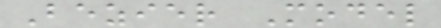Bezier Model
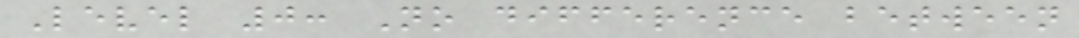Level 0: No difference between
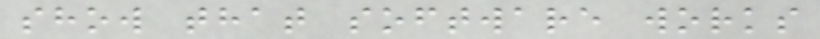show that software works
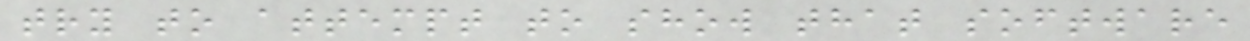try to attempt to show that software
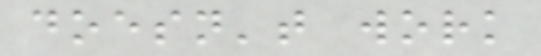doesn't work
